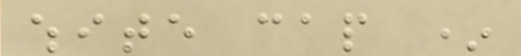white cap *
